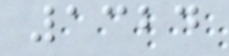1324
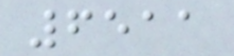6511
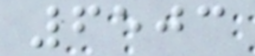6503
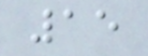15
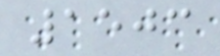1503
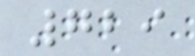729
